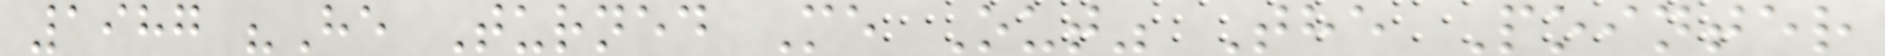1987 "He Turned Me Out" The Pointer
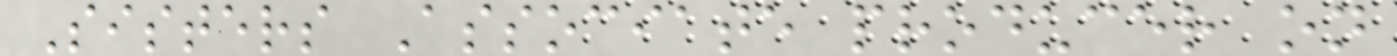Sisters Associate producer on
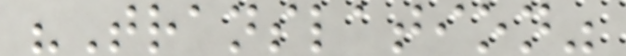"Translation"
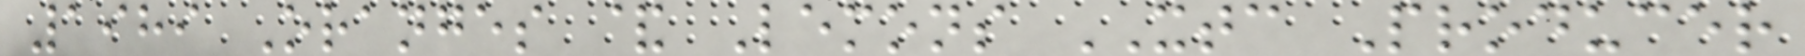1989 Oranges & Lemons XTC Producer
